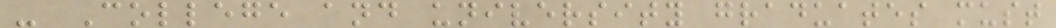- College and university graduates must
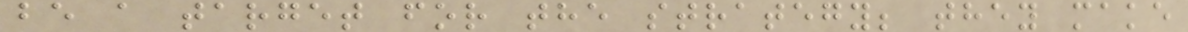be a target for the strategy; they make
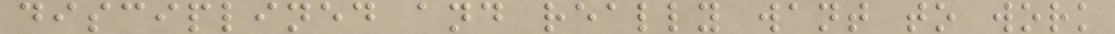disciplined and really want to work
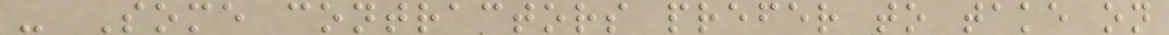- Some contractors prefer to take on
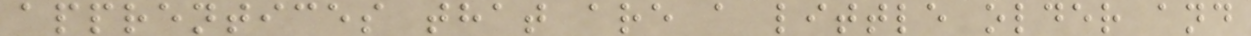apprentices that are a little older and
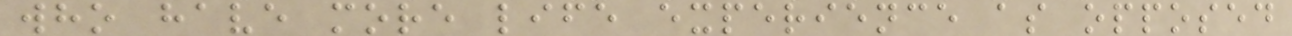who have more life experience as opposed
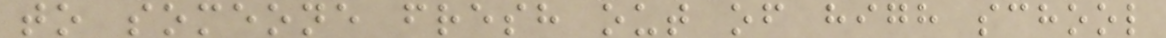to someone fresh out of high school
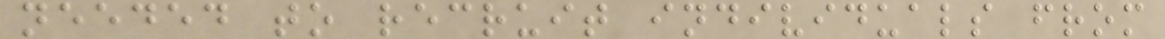needed to recruit individuals from
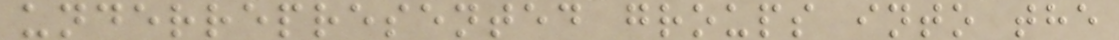underrepresented groups into the
